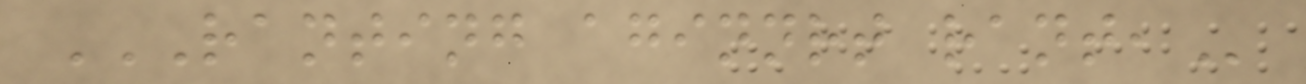RANTING AGINNRT RANT,
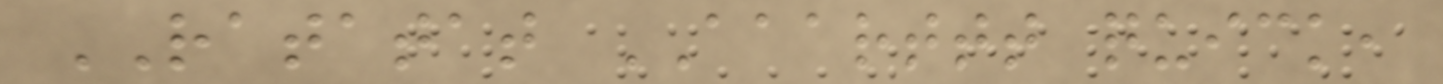RATATAT AAARTTT quick,
